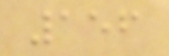156
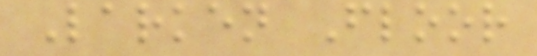Larken Floor
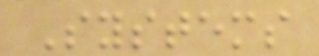Systems
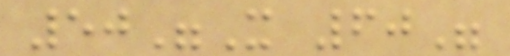50"X 60"
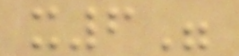x6"
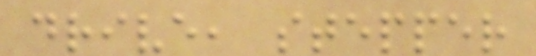drive, stepper
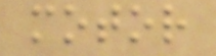motor
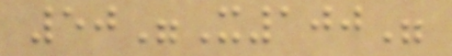50"X100"
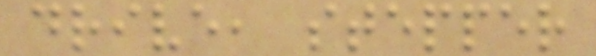drive, stepper
